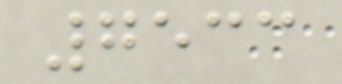7533
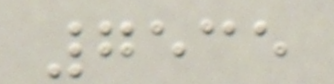7535
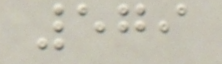579
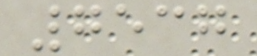7537
